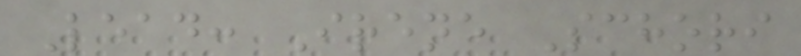Lead: Irene Schori
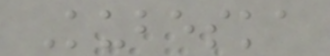Kubeska
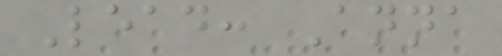Lead: Anna
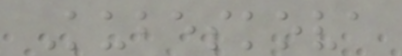Kubeskova
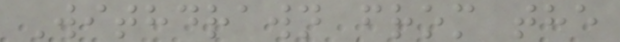Withdrawn from the
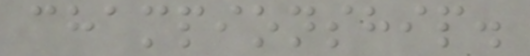championship.
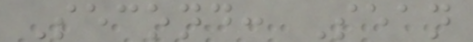Second: Sean
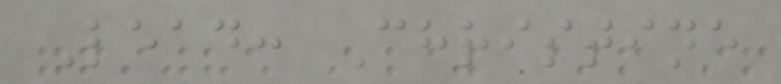Lead: Christine
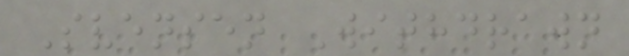Svensen Withdrawn
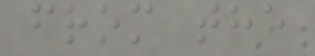from the
